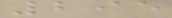295
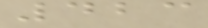423
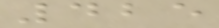425
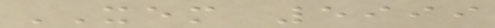XEM 5999
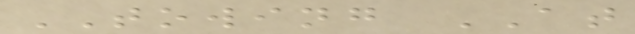TOWING AT
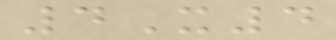4X4
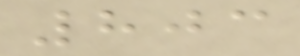803
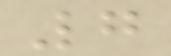7
